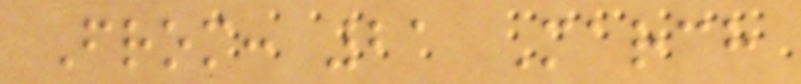From: 21 March
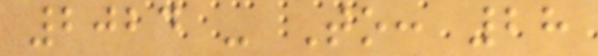2024 - To: 28
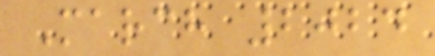March 2024
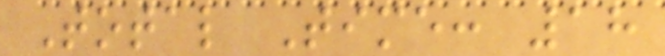Total Time: 18
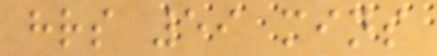hrs 59 mins
